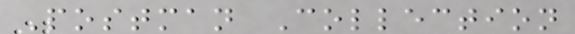Postman Collection
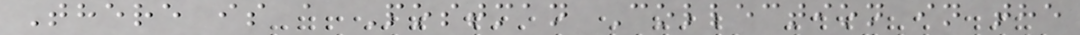There is a Postman Collection in the
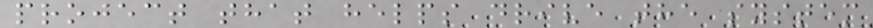project that helps drive the system
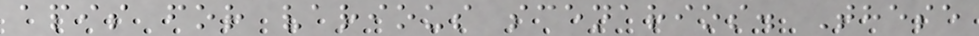apis for various scenarios. These
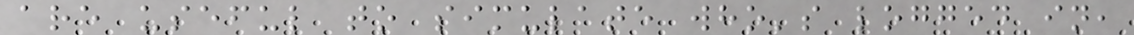are useful to simulate who's logged in,
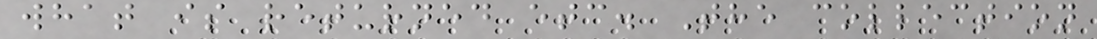what is returned etc. The collection
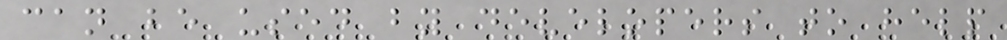can be used by developers to help
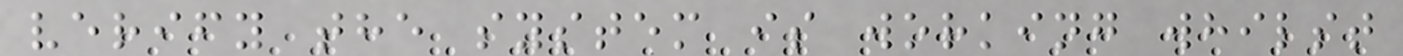verify the system is working whilst
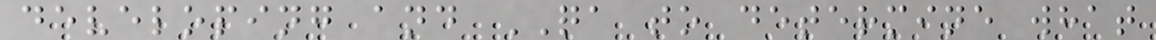developing and QA to determine what
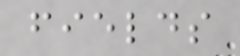fields
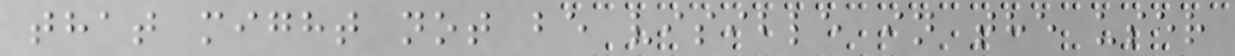that might not be visible in the user
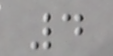4
